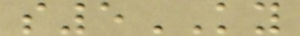s5KY
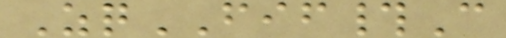ZqFIF#C
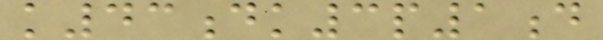k43dk3p1d
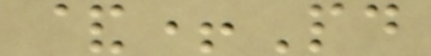&+Pd
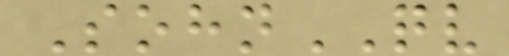SohnQV
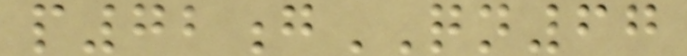p72gQN67
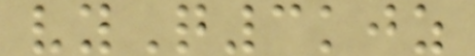vyQ3kjz
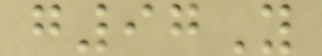g97Y
